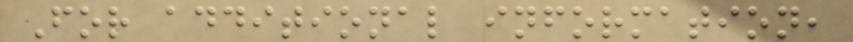For additional information,
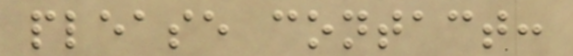please contact:
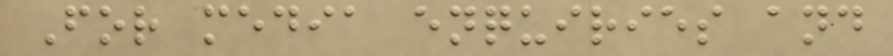For media enquiries and
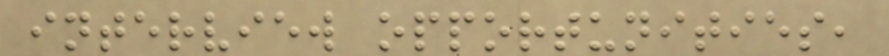interview opportunities,
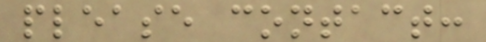please contact:
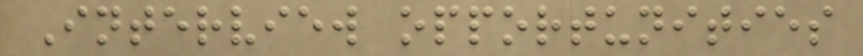Interview opportunities
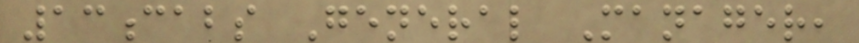13cabs General Manager,
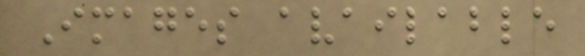Images available
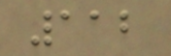112
